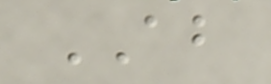AB
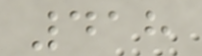418
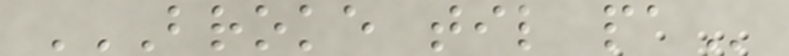BROKE TIL PA
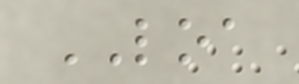LOA
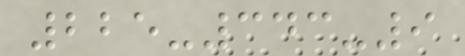225-343-9
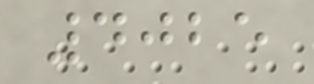4025
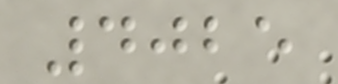4025
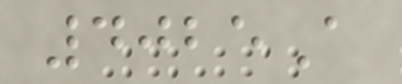4025A
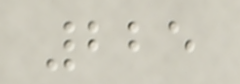225
